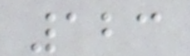123
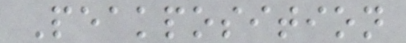Peakposition
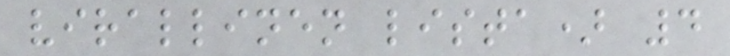virallinen lista) 4
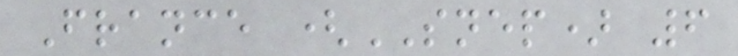France (SNEP) 6
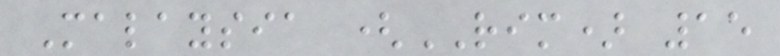Malaysia (RIM) 15
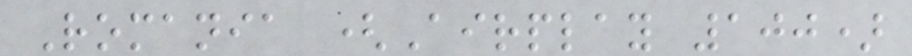Romania (Airplay 100)
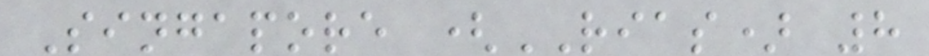Singapore (RIAS) 8
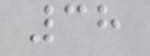38
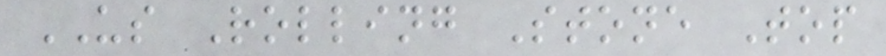US Rolling Stone Top
